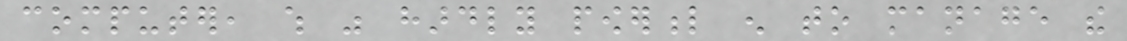computer, which was hardly powerful enough to manage the
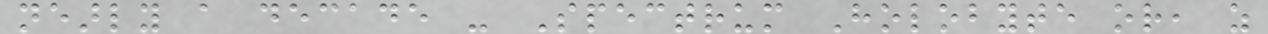nearly a decade - Spectrum Holobyte or, as
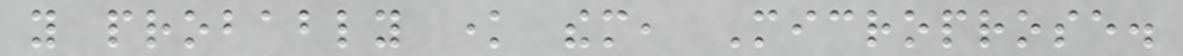you probably know them, Microprose.
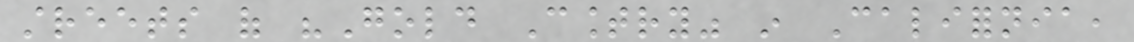streets of "Gold Country" in California,
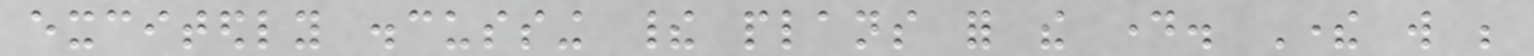excitedly discussing their plans for the day. There will be
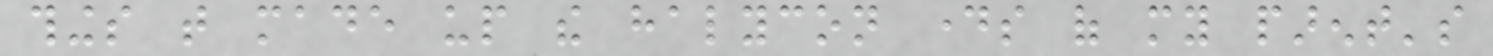things that made up the halycon days of my parent's
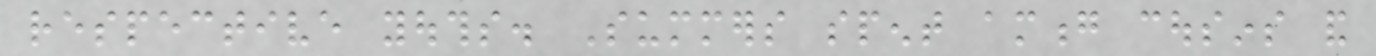respective youths. Summers spent among cousins and
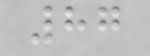87
